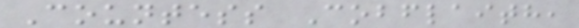Countess Cobflaith,
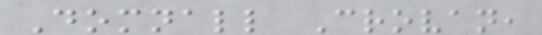Domnall Crovan,
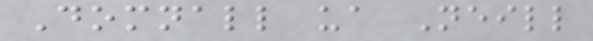Domnall ua Neill
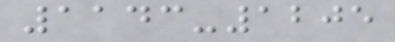1143-1205
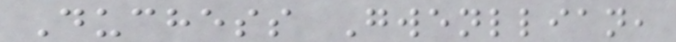Duchess Gwenllian,
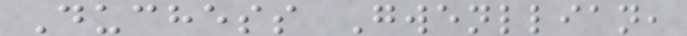Duchess Gwenllian,
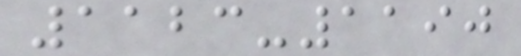1123-1190
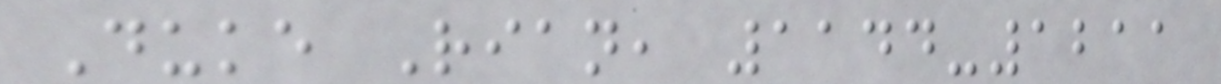Duke Rian, 1144-1211
